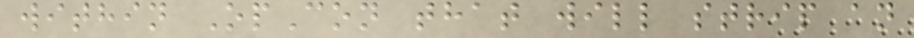within OpCon that will strip an
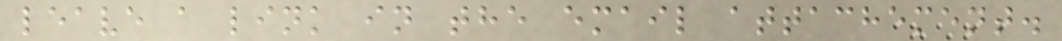leave a link in the email attachement.
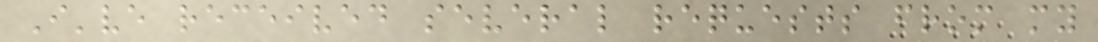I've received several requests from my
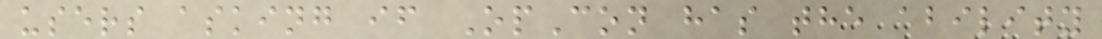users asking if OpCon has the ability
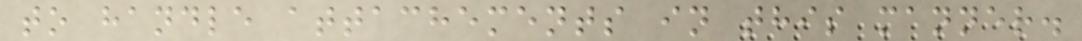to handle attachements in this manner.
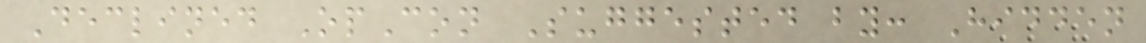Declined OpCon Suggested by: Hidden
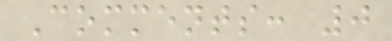Comments: 0
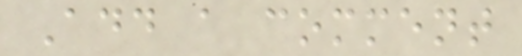Add a comment
